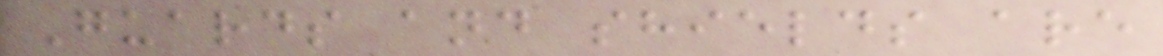Guards and shields are
